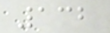132
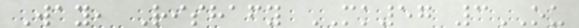Way, Rishafy MK57 3OU
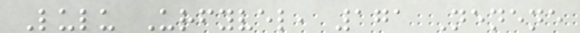Lulu Urfyvel, 171 Nenene
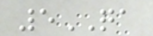5QA
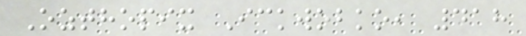Ozthopix Ickwobko, 418
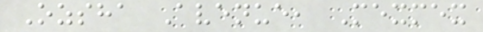Ozsha Avenue, Mexmex
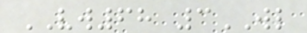VW68 3WL
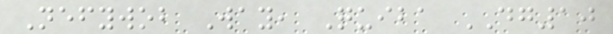Nefywob Way, Quiba DG10
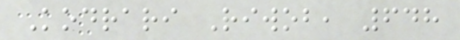Kodrari Riwob, 648
